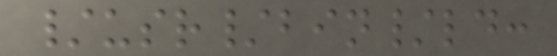/usr/bin/ld:
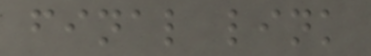final link
